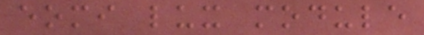eomi lux module
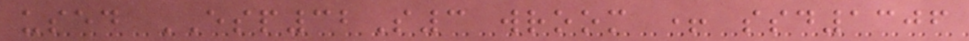used ESP32S3 wroom + ssd1306
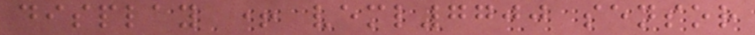display + veml7700 sensor
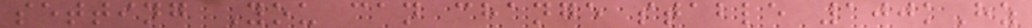setting You can change stable 100kHz
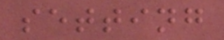setting
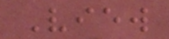View
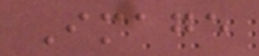Image
